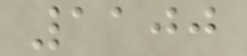1100
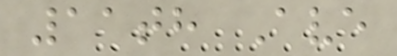11th Ave
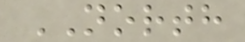NORTH
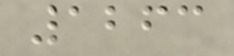1263
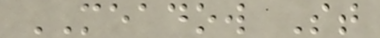MEADOW St
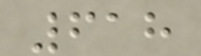618
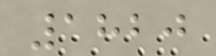1820
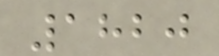1820
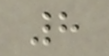8
